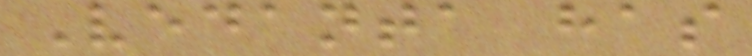Vedanta has
